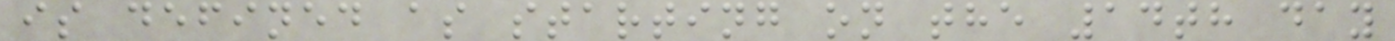is defined as starting on the 14th day
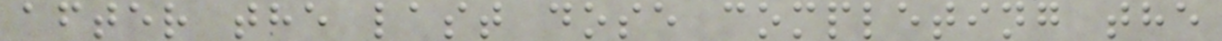after the last dose completing the
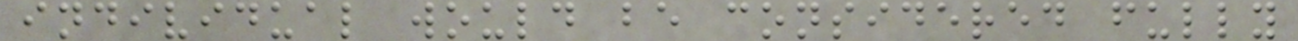individual would be considered fully
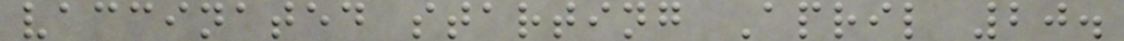vaccinated starting April 20.
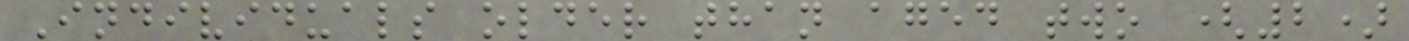Individuals older than aged two (2)
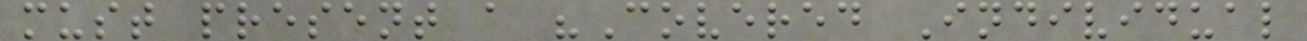must present a "Covered Individual
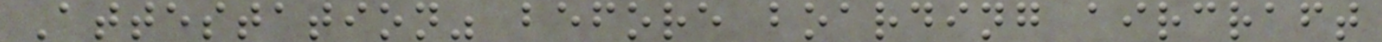Attestation" before boarding aircraft
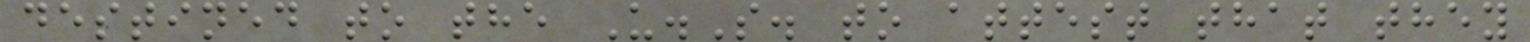destined to the U.S. to attest that they
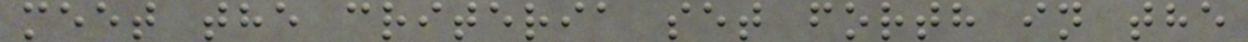meet the criteria set forth in the
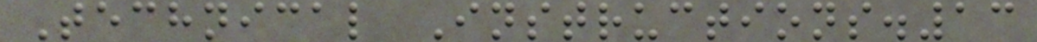Technical Instructions.13
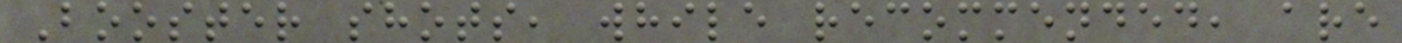Booster shots, while recommended, are
